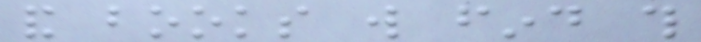and books will find this
